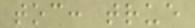toc: true
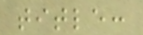title:
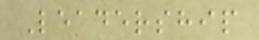Leadership
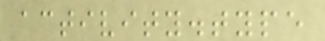activity.type
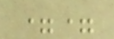==
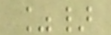%}
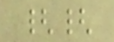{{
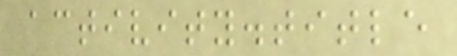activity.title
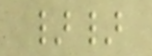}}
